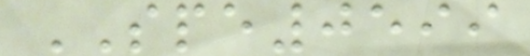SPE0599
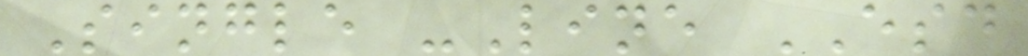Single -Line ESD
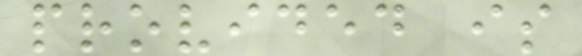provided is
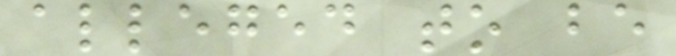alleged to be
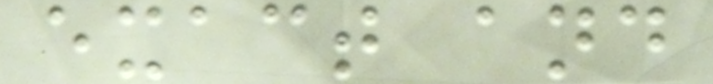exact and
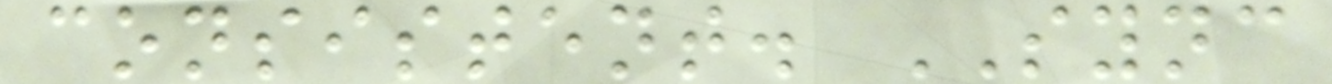consistent. SYNC
